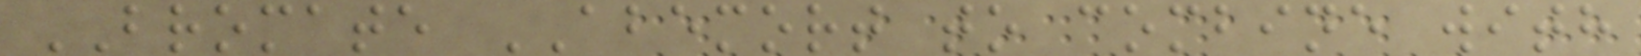BROMATE ABEMORT to combine with
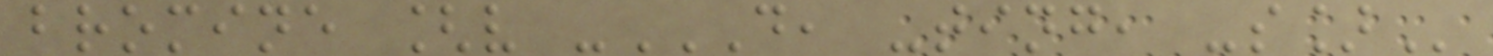bromine [v -D, -TING, -S]
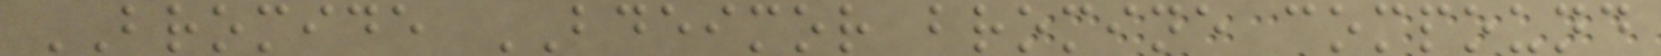BROMIDE BDEIMOR bromine compound
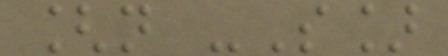[n -S]
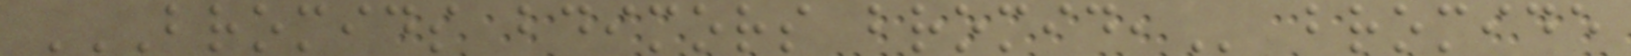BROMIDS BDIMORS BROMID, bromide
